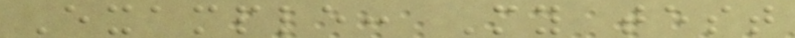Example: My test
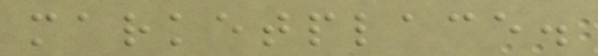marketplace.
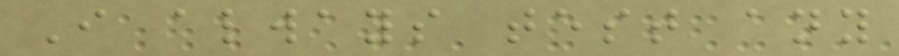I always test any
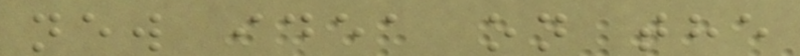new idea on the
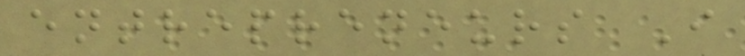entrepreneurs I
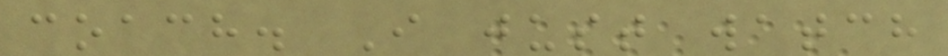coach. I just watch
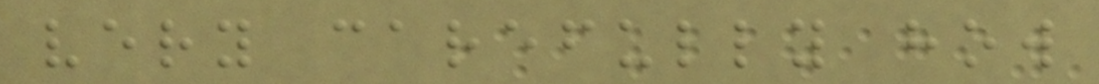very carefully how
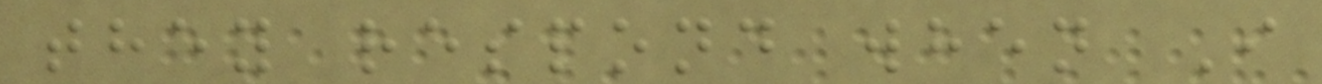they respond when I
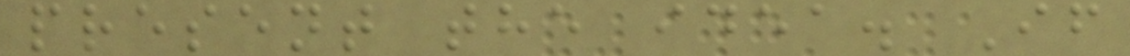present the idea. If
